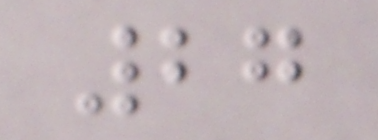27
